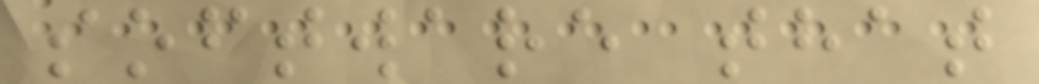software that
